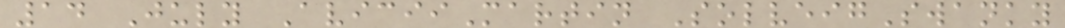14 July AviciiMartin SolveigSwanky
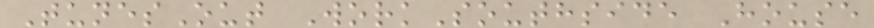TunesOut WorkSouthside House
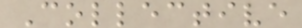Collective
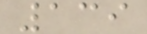139
